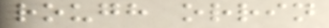rough orrin
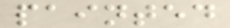painted
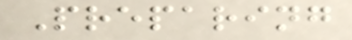Preparing
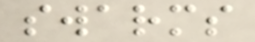swarms
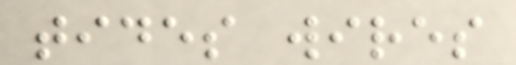tides wires
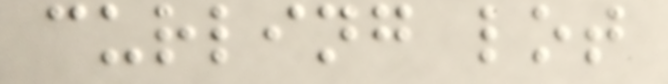curling lot
